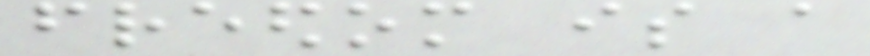freedom is a
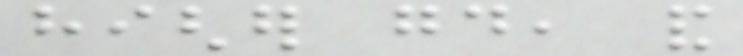higher good, and
